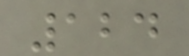124
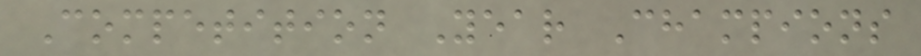Competition Year Champions
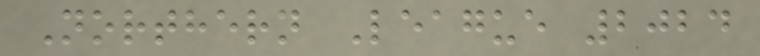Northern League 2024
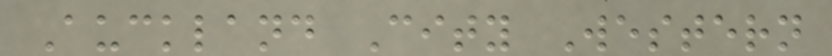Auckland City Western
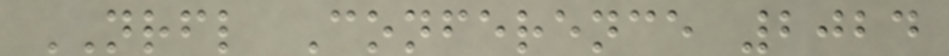NRFL Conference 2024
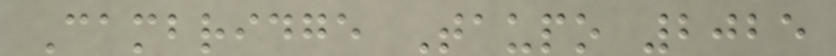Cambridge Taupo 2025
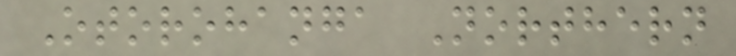Otorohanga Northern
